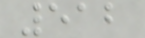512
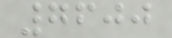7600
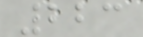223
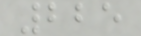225
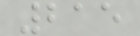215
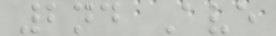2nd Ave
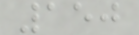150
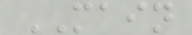MAIN
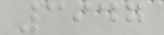3947
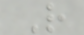R
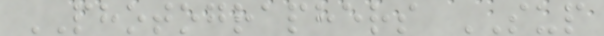PHOTOGRAPHERS SUP
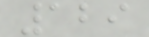129
